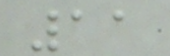11
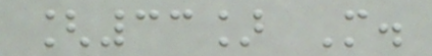[33] M.
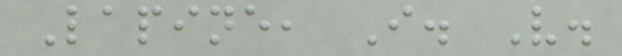Lapine, I. V.
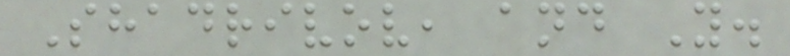Shadrivov, and Y.
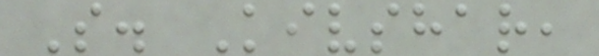S. Kivshar,
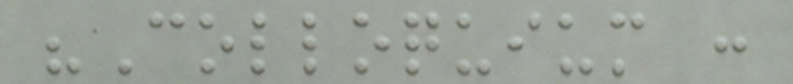"Colloquium :
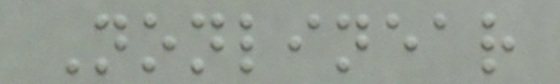Nonlinear
